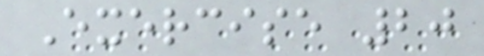Exercise 20
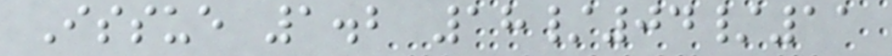Issue 1.2 18/04/11
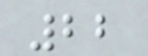22
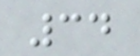34
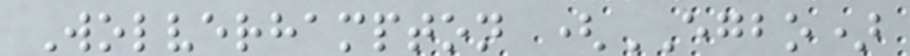Wolverhampton (EGBO)
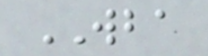WBA
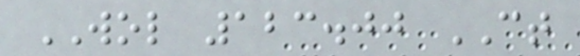WOL 123.00 CT
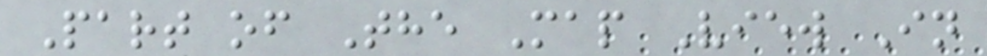Part of The Map View In
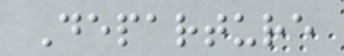Departure
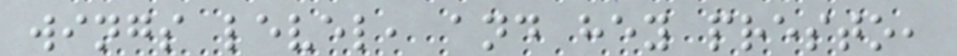wings level, and hey presto,
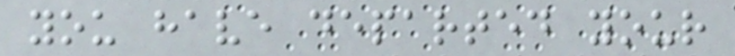you have departed your
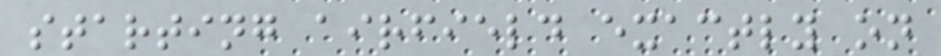starting airfield exactly on
